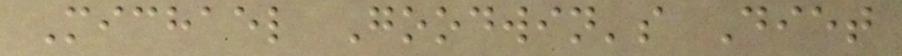Michael Goodwin's Diet
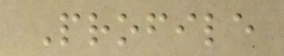Profile
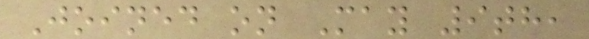Joined on May 9th,
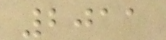2011
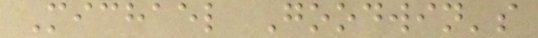Michael Goodwin's
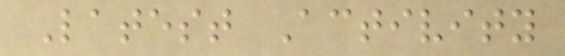Latest Activity
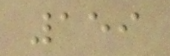159
